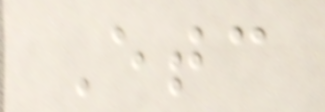Etc
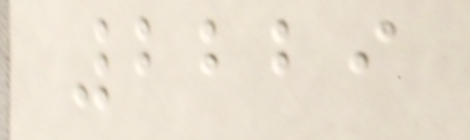2229
